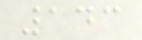143
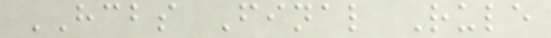HCBS Final Rule
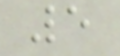5
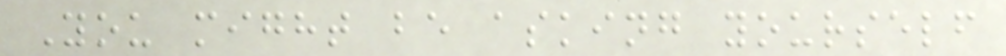You might be asking yourself
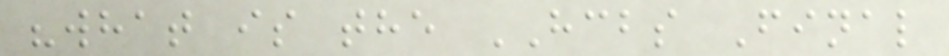"what is the HCBS Final
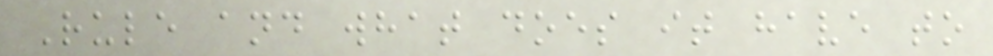Rule and what does it have to
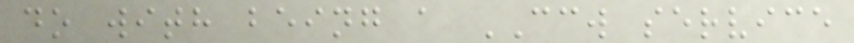do with being a CCW service
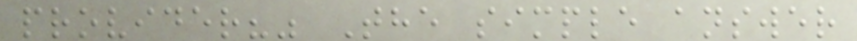provider?" The simple answer
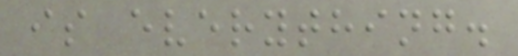is everything.
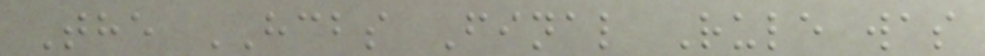The HCBS Final Rule was
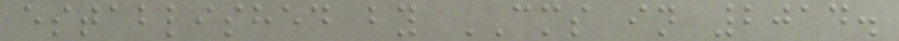established by CMS in 2014.
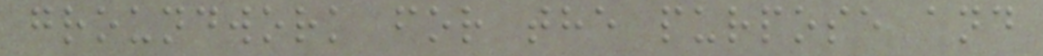groundwork for the purpose and
